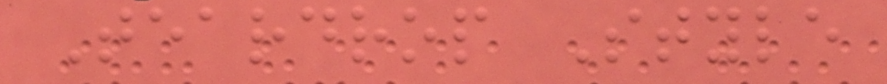Teardrop Style
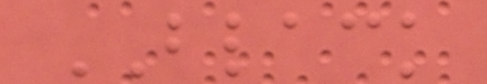BLACK
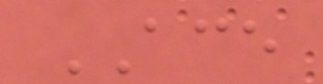ACE
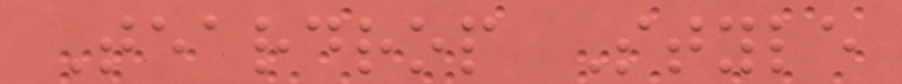Teardrop Style
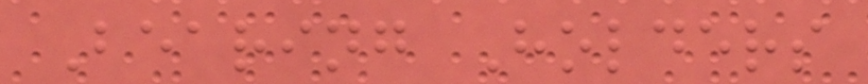Bearing Holders
